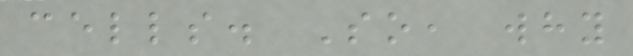cells. So, why
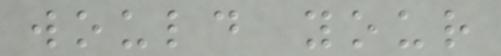would your
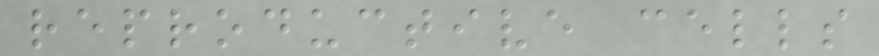reproductive cells
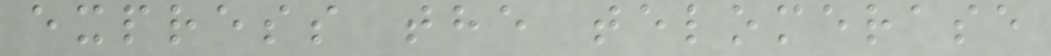express the telomerase
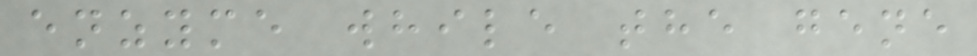enzyme while the gene
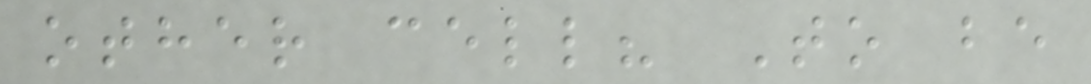other cell? To be
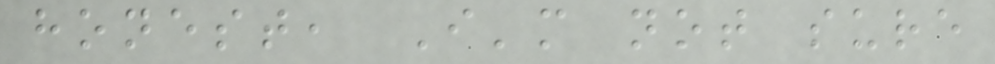honest, I'm not sure
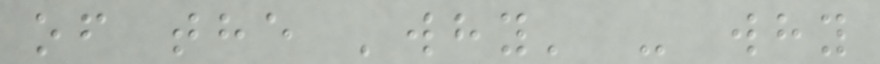of the 'why' - why
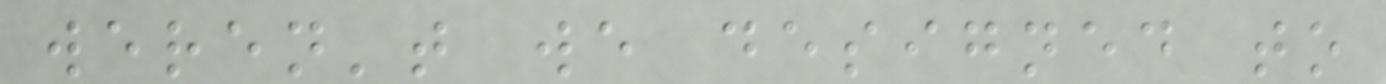weren't we designed to
